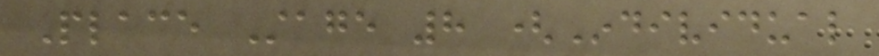Place Stage 8 (Individual
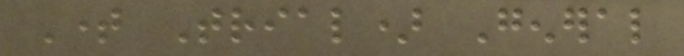Time Trial) General
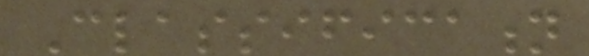Classification
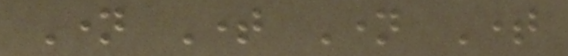Name Time Name Time
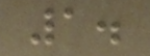1.
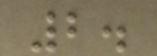2.
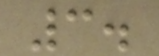3.
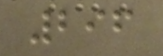296
